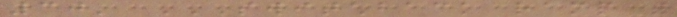30' SWITCHBACK RAMP WITH
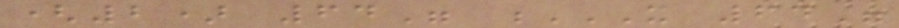(2) 64" X 64"
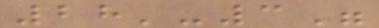28'-3"
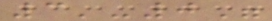3'-0"
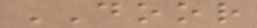DOOR
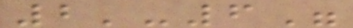2'-6"
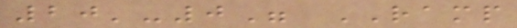20'-0" RAMP
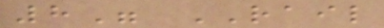8" RAIL
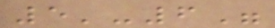5'-6"
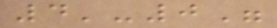4'-0"
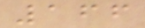166
